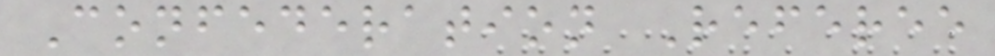Confederation Referee
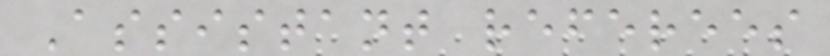Assistant referees
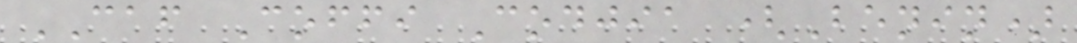CAF Coffi Codjia (Benin)
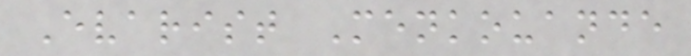Evarist Menkouande
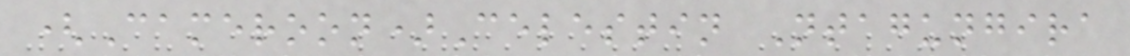(Cameroon)Celestin Ntagungira
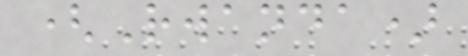(Rwanda)
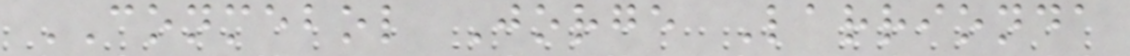CONMEBOL Jorge Larrionda
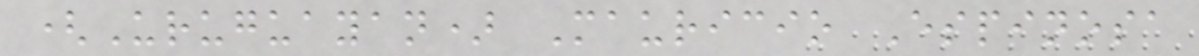(Uruguayan) Mauricio Espinosa
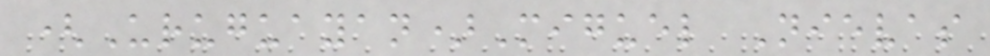(Uruguayan)Miguel Nievas
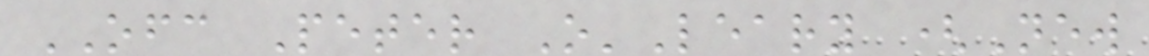OFC Peter O'Leary (New
